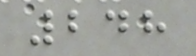248
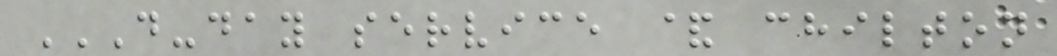D-DAY SERVICE & CHILTON
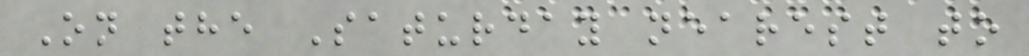On the Saturday nearest to
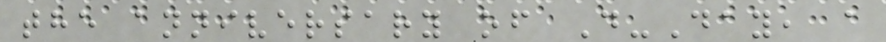the anniversary of D-Day, a
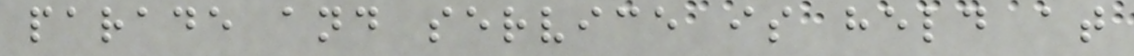parade and service is held at
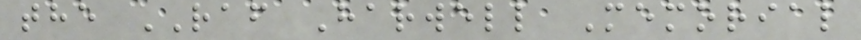the RAF Harwell Memorial
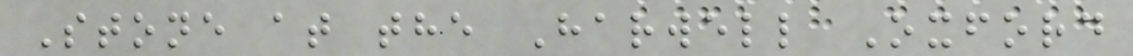Stone at the Harwell Oxford
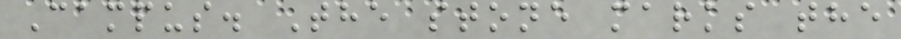Campus. The stone marks the
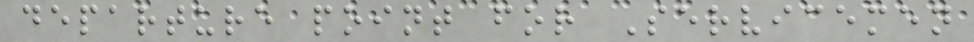departure point for Servicemen
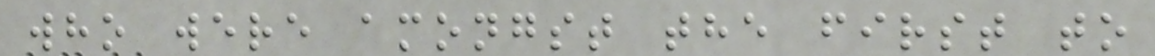who were amongst the first to
